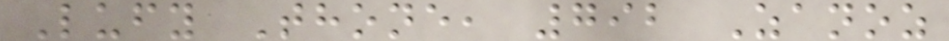Lufy Thone, 792 Zanoz
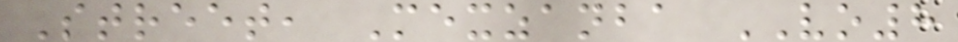Street, Mexzanba VO8
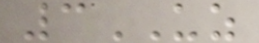3UZ
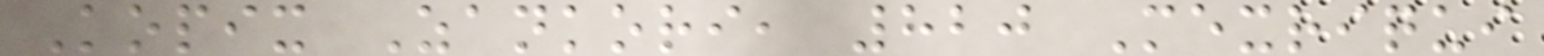Kopix Zankori, 820 Mexriqui
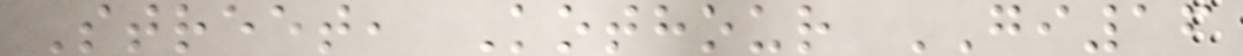Street, Kothour GI16
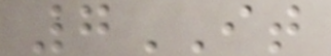7IT
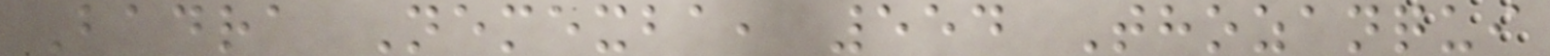Badra Nemexba, 554 Thozanqui
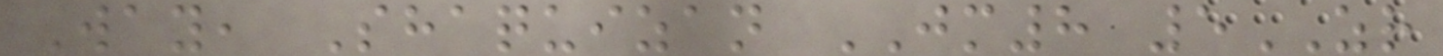Way, Shaquizan JM8 5ZR
